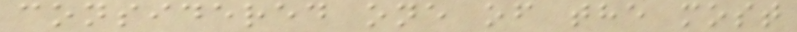considered one of the most
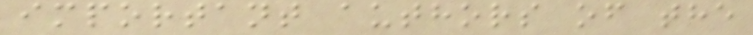important authors of the
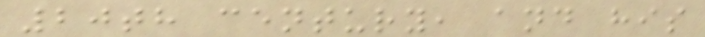20th century, and his
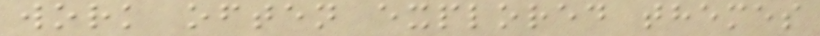work often explored themes
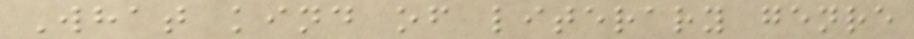What kind of literary genre
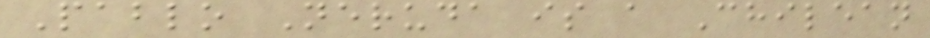Pablo Neruda is a Chilean
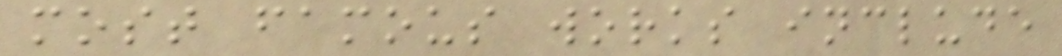most famous works include
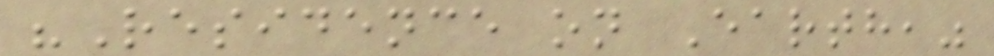"Residence on Earth,"
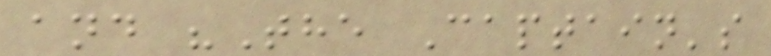and "The Captain's
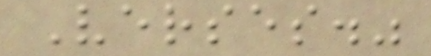Verses."
